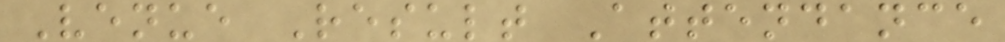Venue Result Attendance
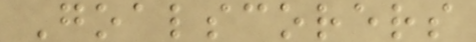Goalscorers
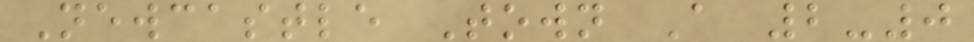Newcastle Town A 2-0
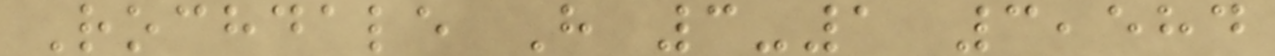Rochdale H 3-1 3,584
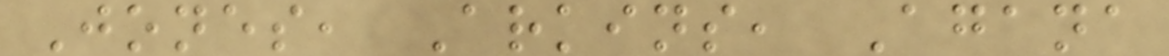Jones, Arkins, Agana
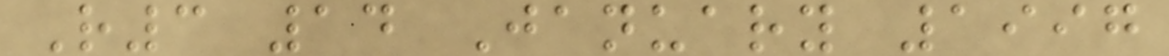R3 14 January 1997
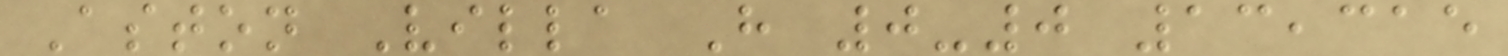Aston Villa H 0-0 13,315
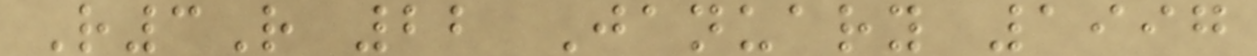R3R 22 January 1997
